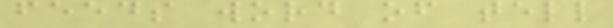feeds word of tell
